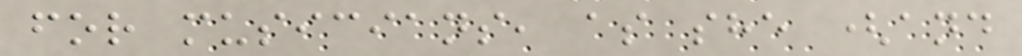for musicians, as she (and
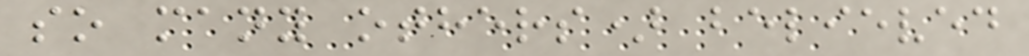so many others) believed
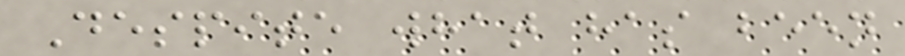Despite what has been
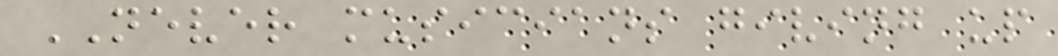NEVER musicians giving up
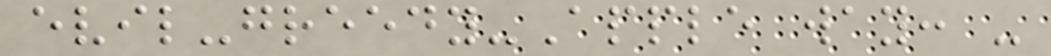evil-greedy-Apple way: -
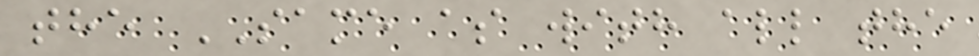the SAME as with all the
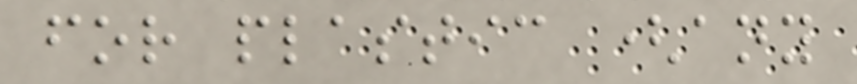for plastic (any
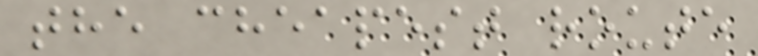the cheapest route
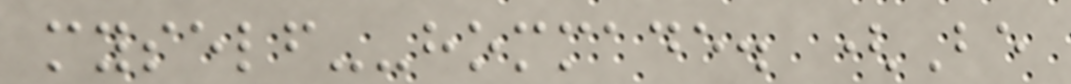myself--hommade. (Be
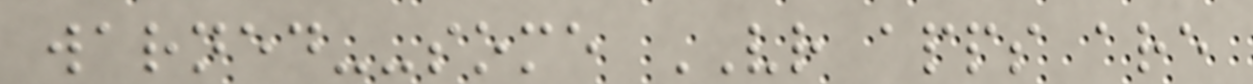warned--some VR apps are
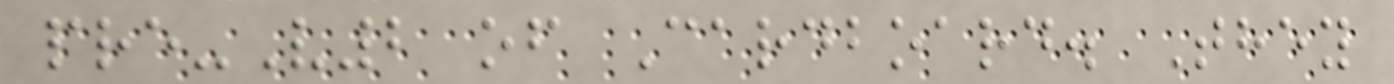pre-V2 of Cardboard. They
